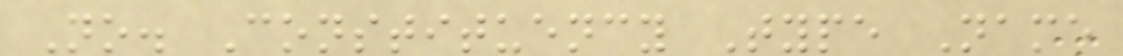No. Constituency Type Name
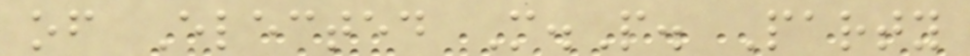of Elected M.P. Party
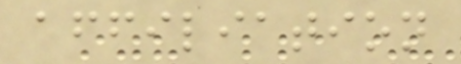affiliation
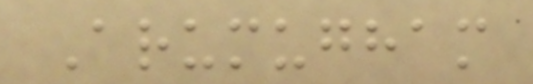Arumugham
